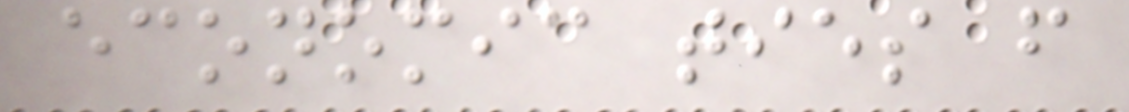economic ties from
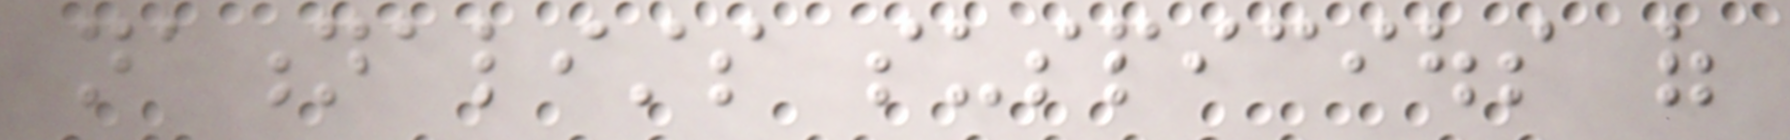nationalists suspicious of
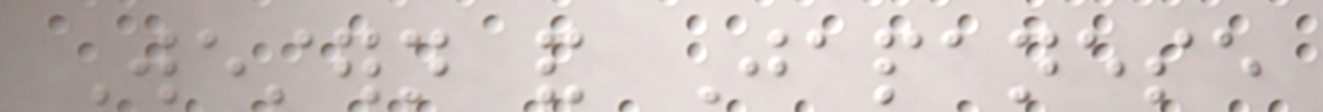Western and Japanese
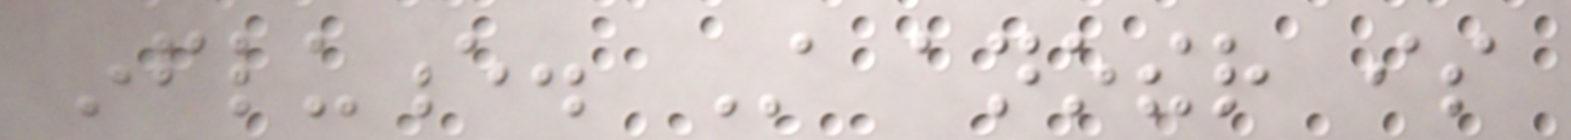influence. Still another is
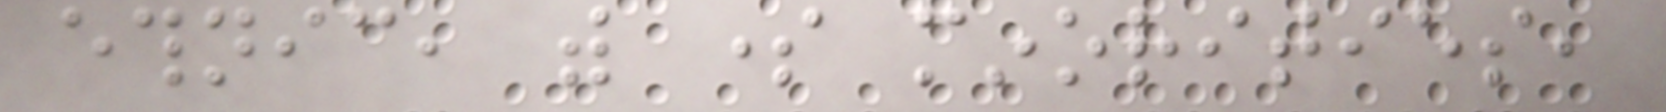ethnic, with some minorities,
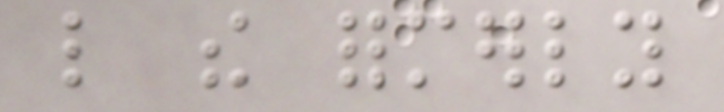like the formerly
